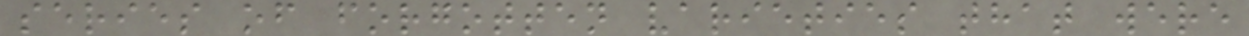series of forgotten varieties that were
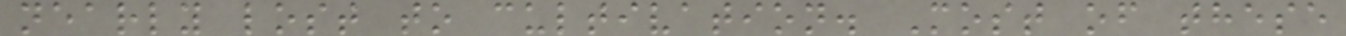nearly lost to cultivation. Most of these
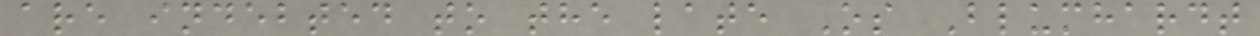are indebted to the late Os Blumhardt
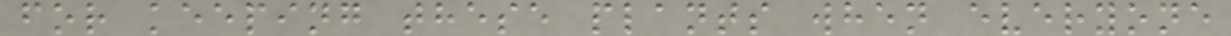for keeping these plants when everyone
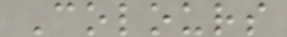Colours
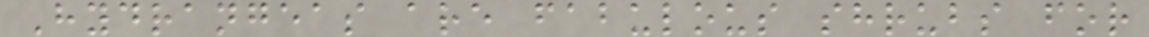Hydrangeas are fabulous shrubs for
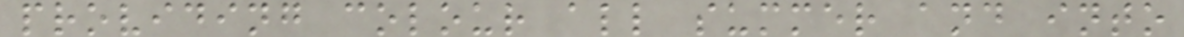providing colour all summer and into
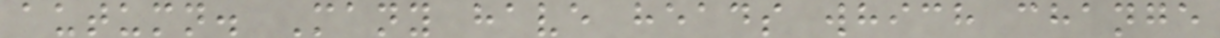autumn. Many have heads which change
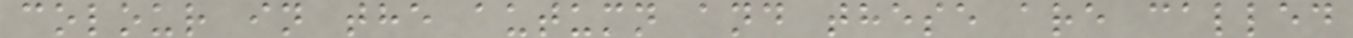colour in the autumn and these are called
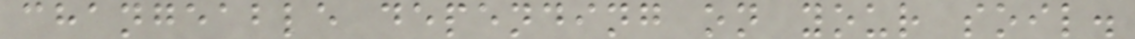changeable depending on your soil.
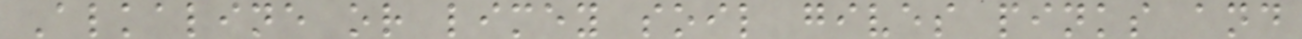Alkaline or limey soil gives pinks and
